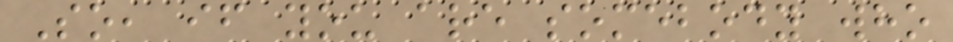So, if you are somebody who
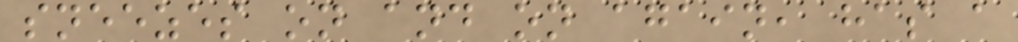sneezes on and on again, has a
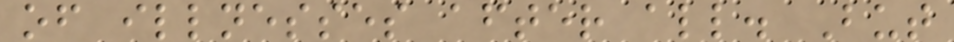of illnesses after all. But
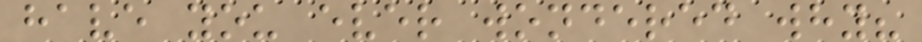have you ever wondered why?
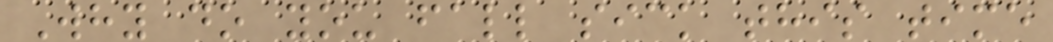Why do you fall sick this time
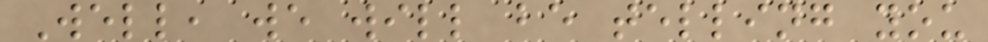Well, we will be telling you
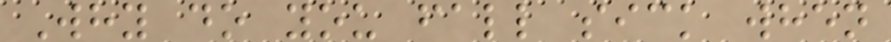Why do you fall sick when
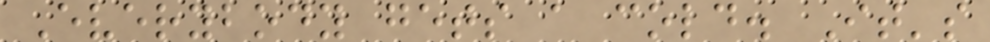Everybody gets a cold. It's
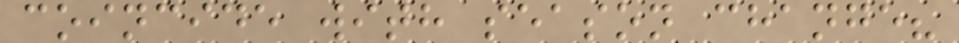coincide with season change?
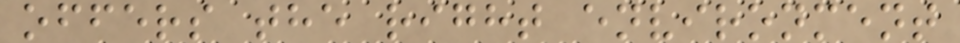offers the right environment
